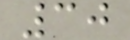30
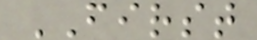FIRST
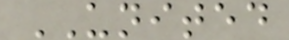UNITED
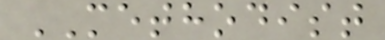METHODIST
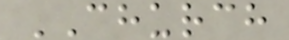CHURCH
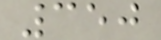350
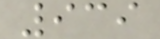939
